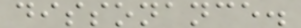dissonance.
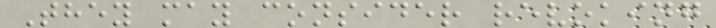They may consider revoking
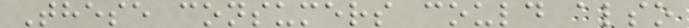These consumers could also
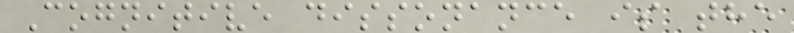Cognitive dissonance is the
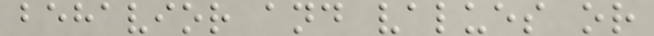behavior and values or
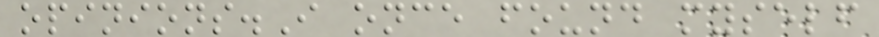opinions.I once found myself
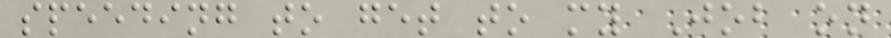speeding to get to my Job on
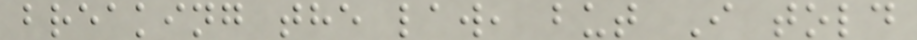breaking the law, but I told
